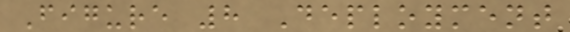Figure 8 Deployment
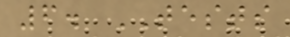6. TESTS
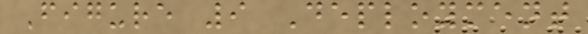Figure 9 Deployment
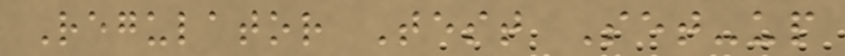Regulator Test Set-up
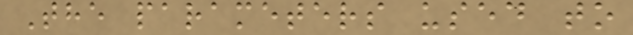The parameters used to
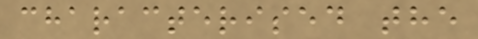characterised the
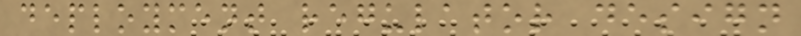deployment regulator design
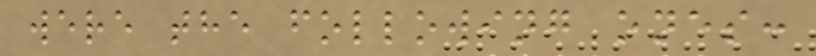were the following ones:
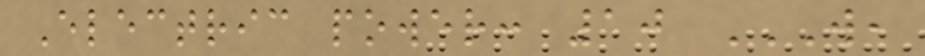Electric power: 10 W,
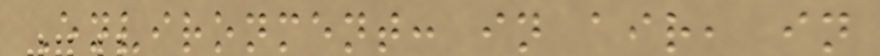Environment: in air, in
